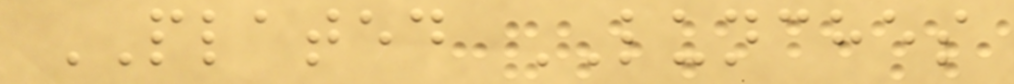PLATED LUNCHES
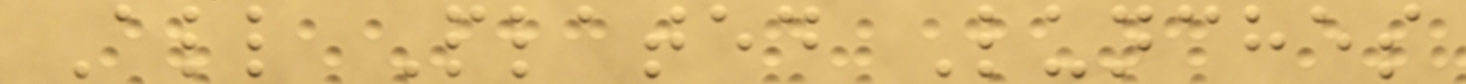All Plated Lunches
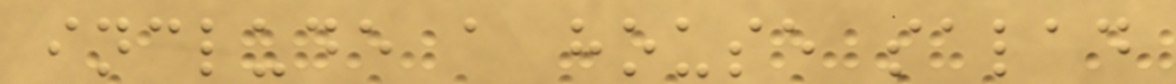include a house salad
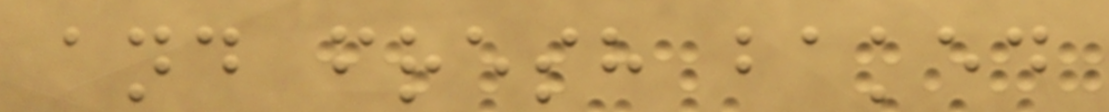and fresh baked
